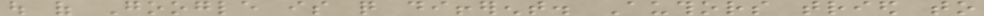out of Google is quite different. Authors tried to
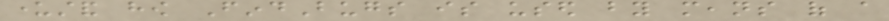understand how FindBugs is used by means of a
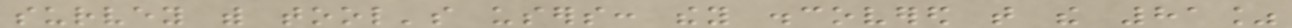survey with tool's users: they discovered that the 81%
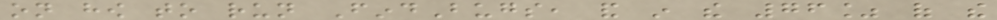on how to run FindBugs, and in the 76% of the
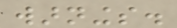warnings.
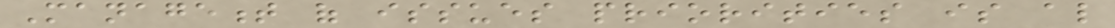Management of issues priorities is also
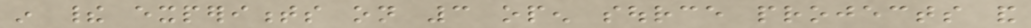in their experiments on 3 open source projects and
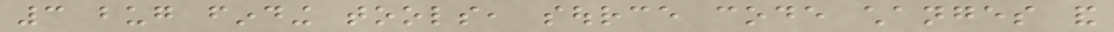3 bug finding tools, source code changes and
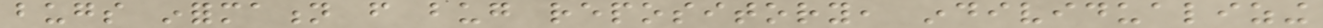bugs information from bug repository, individualizing
